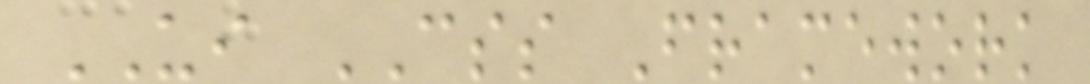UI CSS Framework
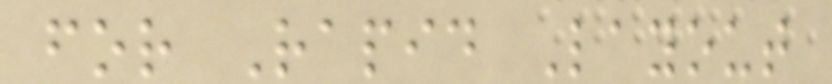for Rapid Layout
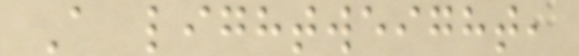A lightweight,
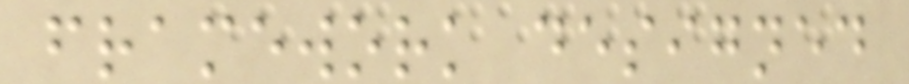framework designed
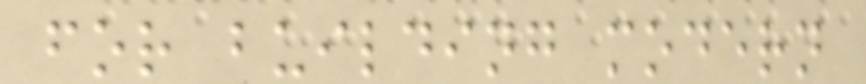for building modern
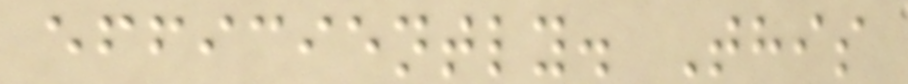efficiently. This
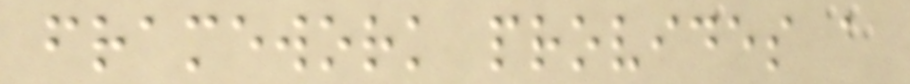framework provides a
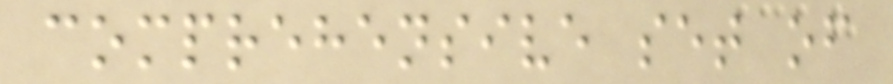comprehensive set of
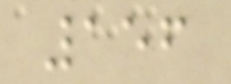156
